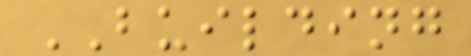BUILDING
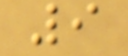9
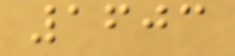1603
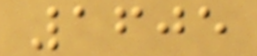1605
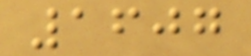1607
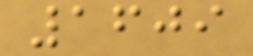1609
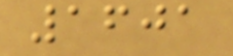1601
